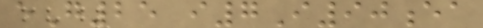eG25 i7I90ea
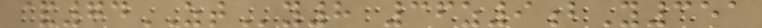&74ZTy8 36z9bY351
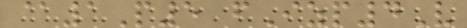@1P5 fIzp4V
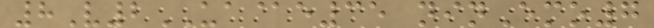8V2UA@e35 ninEmo7
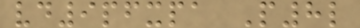vd9pfxpa P8l
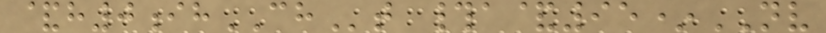&h0ihCHt #a&95*NV
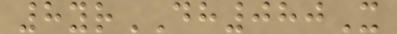8yrDH080X
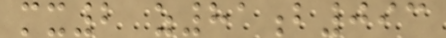mx2 z81b093
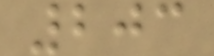203
